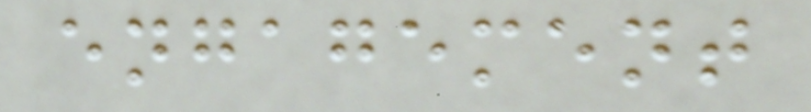engagement
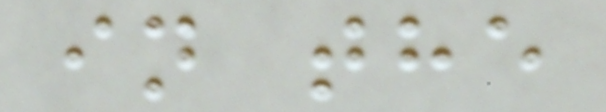in the
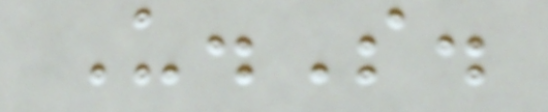U.S.
